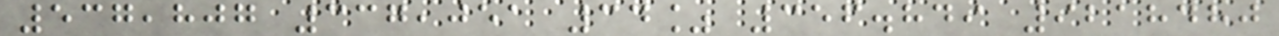537,807 337,051 34% 356.849 9218480
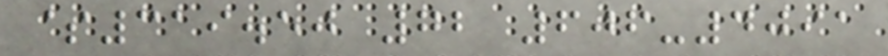$319.50 72 606-4091
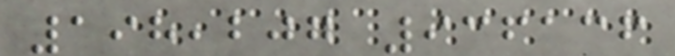198,207 936136
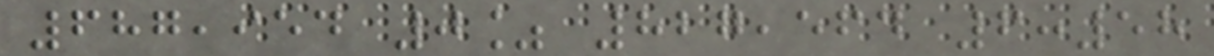687,954 0% 827,564 6:58
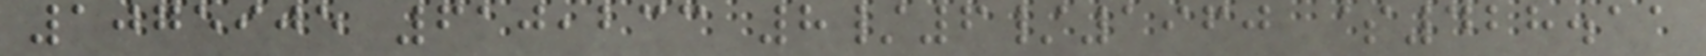1075905 610,233 8/6/1960 $428.11
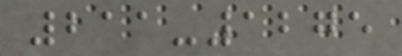211-1275
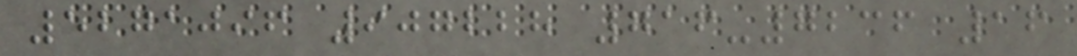5271096 907228 716-7236 16
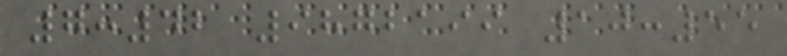7:42 9872199 10:55
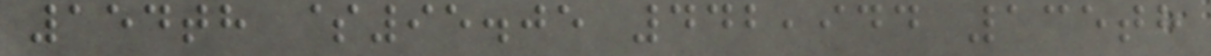154th $95.05 442,944 135th
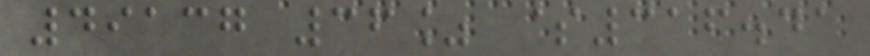49137 36% $316.41
